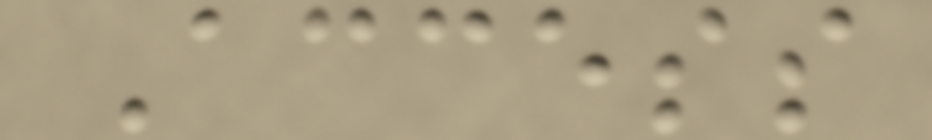Access
